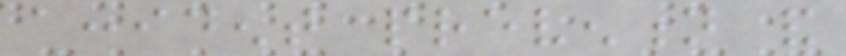accident prevention and
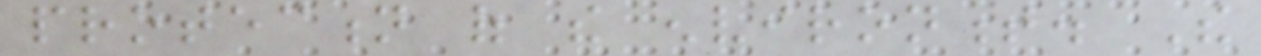protection of the environment. The
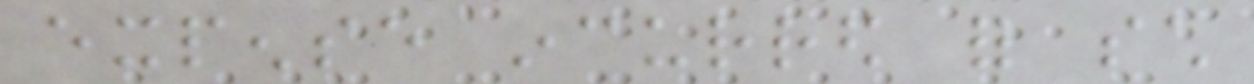expense incurred for such
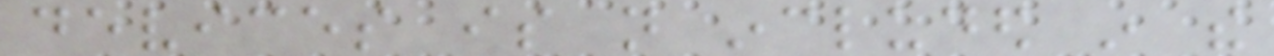devices is not included in the
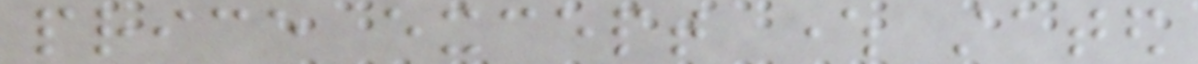price except where stated
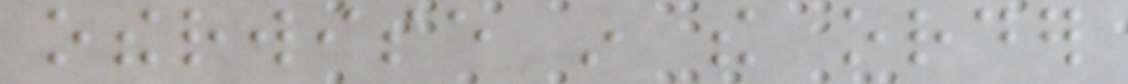otherwise in the order
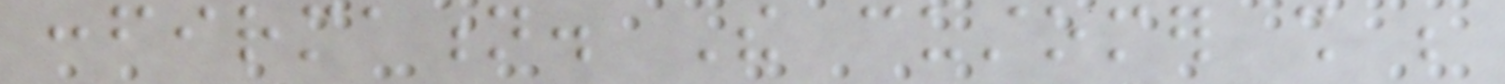confirmation. The customer shall be
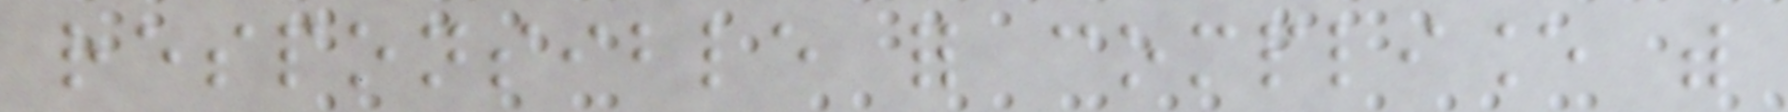responsible for compliance with
